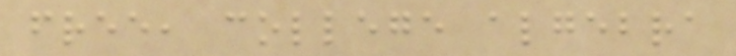free, college algebra
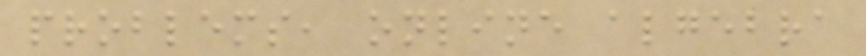problems, online algebra
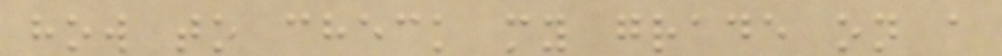how to check my grade on a
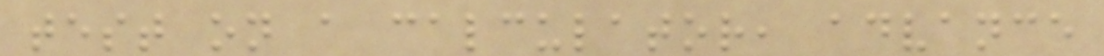test on a calculator, advance
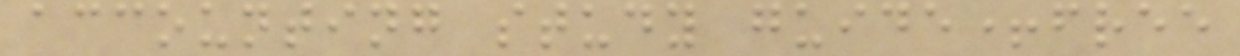accounting study guide+free
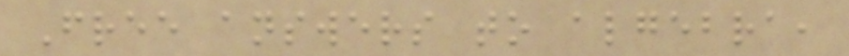Free answers to algebra,
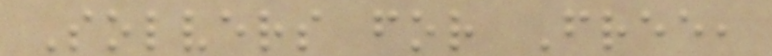Solvers for Free,
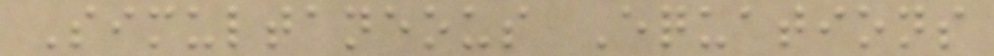Simultaneous Equations
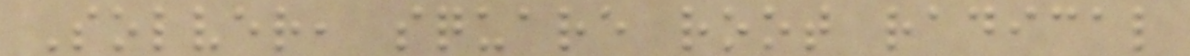Solver, square root radical
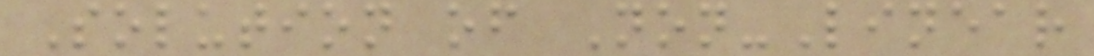Solution of Non-Linear
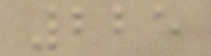225
